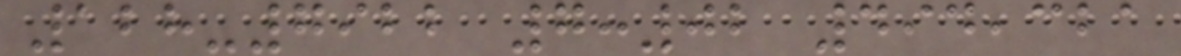128-7922 7:02 494,321
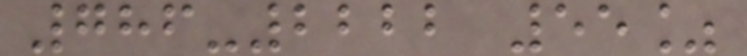786-2222 55%
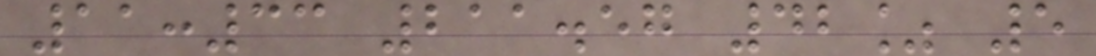11:33 211.57 42% 5
